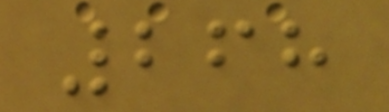268
